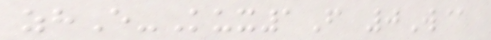zhE-Kux1F 0W@
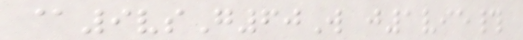@9vsG60W j1vie#
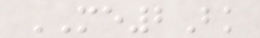ME2Bk
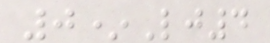0*Lj4
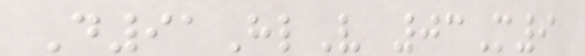D91HlV 03M9
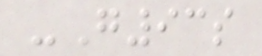-G93s
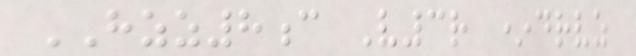HZZ8c V3r *drvz
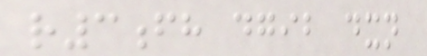r3fh dgib dxn
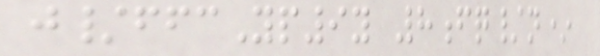j/ffcYp9y 8fq/n*
